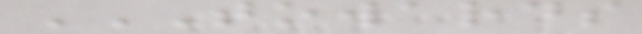TOWARDS
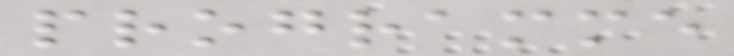programme
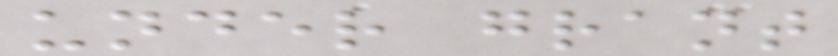under grant
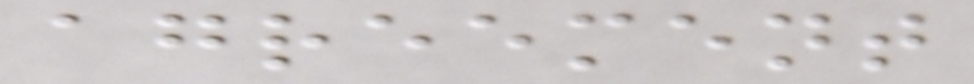agreement
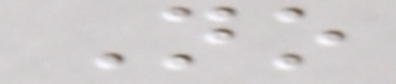No
